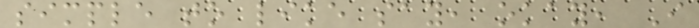simple to like say, okay, I
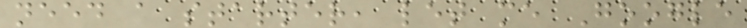need a starter, let me Google
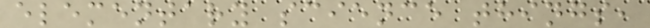elementary science things,
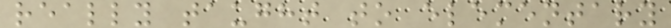really taught to elementary
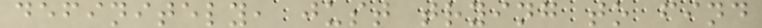definitely, just trying to find
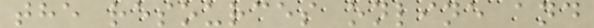the resources online and
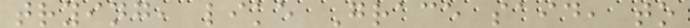trying, like Grace said, to
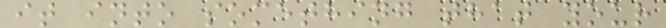it into something that your
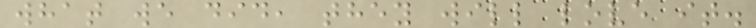what we did, they will love it.
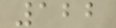122
